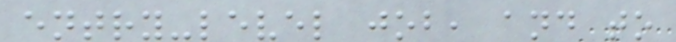entry-level job, and to
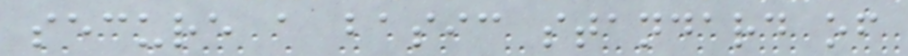secure a basic standard of
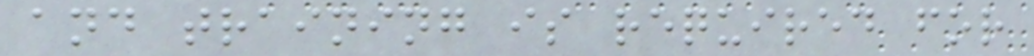and training is required for
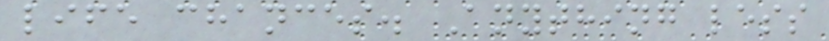life chances. Anything less
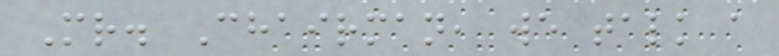Mr. Chairman, we talk a
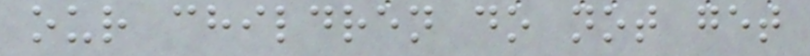our children do not get
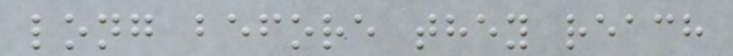long before they reach
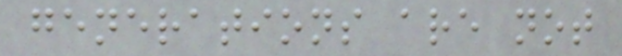generations are not
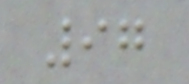97
